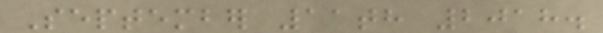September 11th 2018.
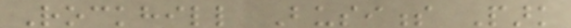Rockhill Business Park
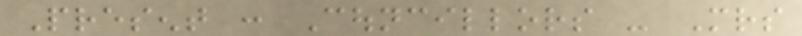Present : Councillors - Mrs
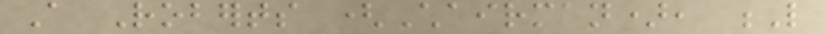A Roberts (Chairman), L
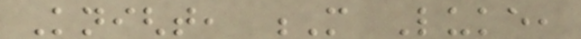Knight, M Luke,
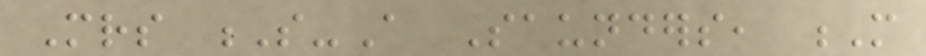Mrs S-A Saunders, M
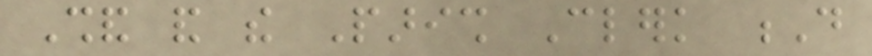Shand and the Parish Clerk D
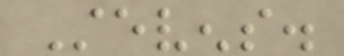Stevens.
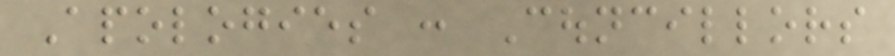Apologies : Councillors
